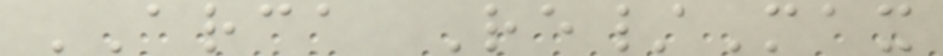ARCA Re/Max
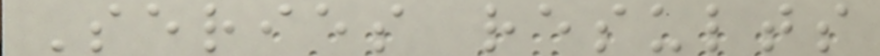Series results
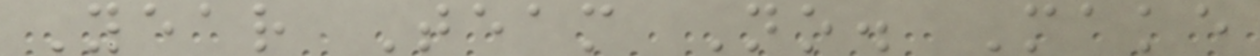Year Team No. Make
